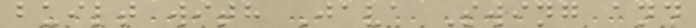built with Java Swing and
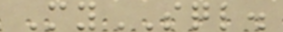MySQL.
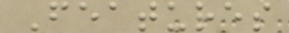Features
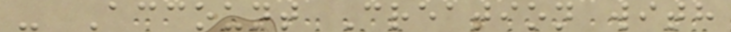- Account Creation with
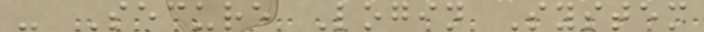- Secure Login System
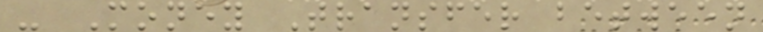- Money Transfer between
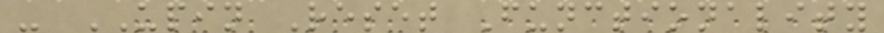- UPIN Reset Functionality
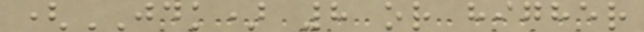(JDK) 8 or higher
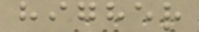higher
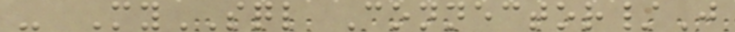- MySQL Connector/J
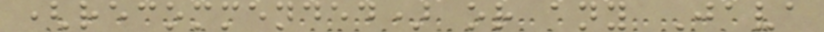(recommended) or any Java
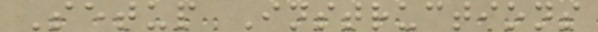Setup Instructions
